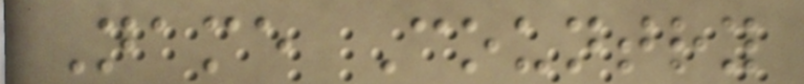Name Country
